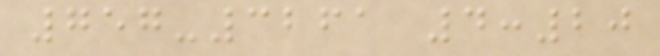757-3261 4:20
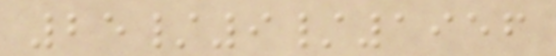25/9/1956
